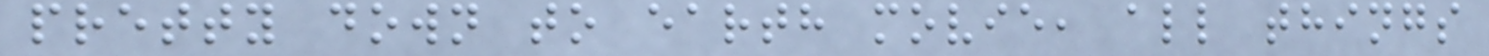pretty down to earth movie, all things
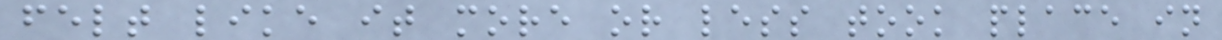felt like it more or less took place in
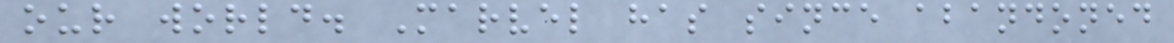our world. Marvel has since abandoned
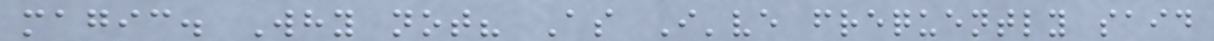magic. Why not? As I've frequently said
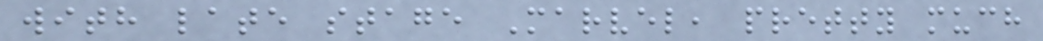with late stage Marvel, pretty much
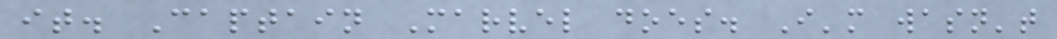it. Captain Marvel does. I'm wasn't
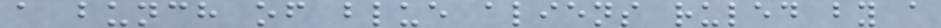a bunch of blue aliens ruled by a
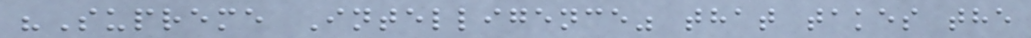"Supreme Intelligence" that takes the
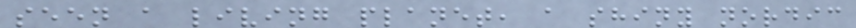seen a living planet, a shiny nordic
